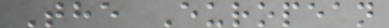The European
